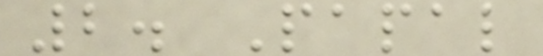2. Papal
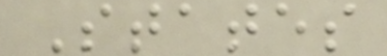States
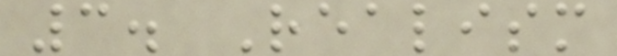3. Realism
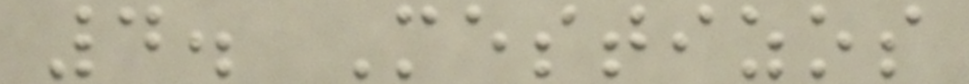4. Mestizos
